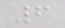6
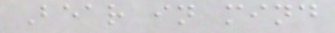Bear in mind
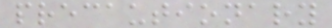precautionary
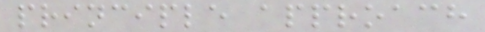principle approach
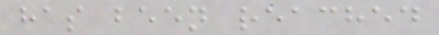has been reached
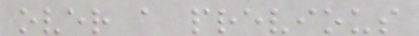over a previous
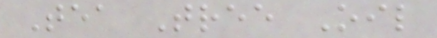Tea Tree Oil
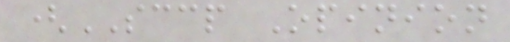(SCCP Opinion
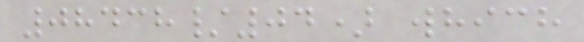08438/04) which
